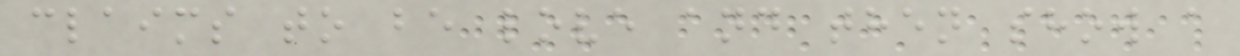claims to be love and then show a
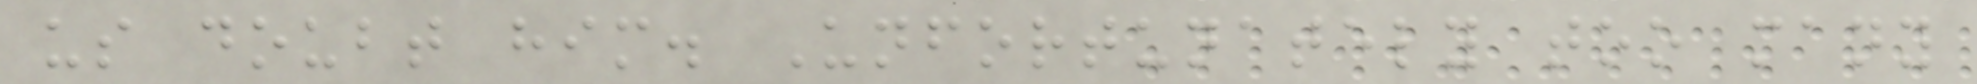us doubt him. Unfortunately too many
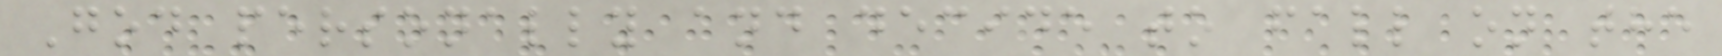God personally and decide to fall on the
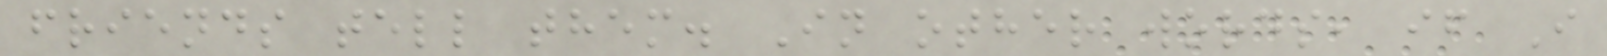friends tell them. In other words, if I
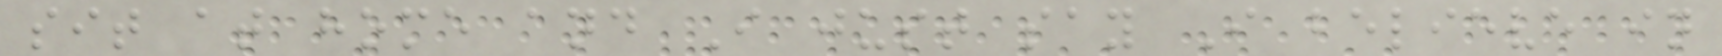sit at home and I just say I believe in
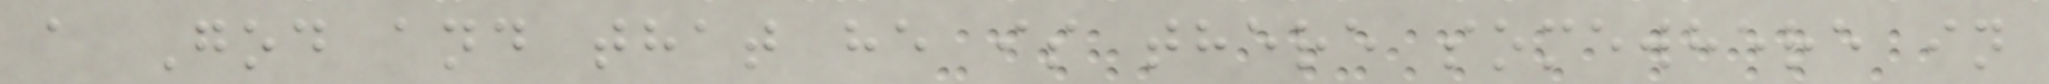a God and that he is there somewhere in
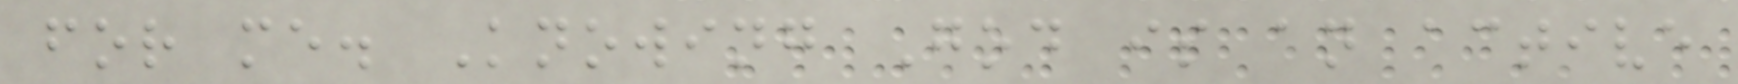for me. Knowing God is an active
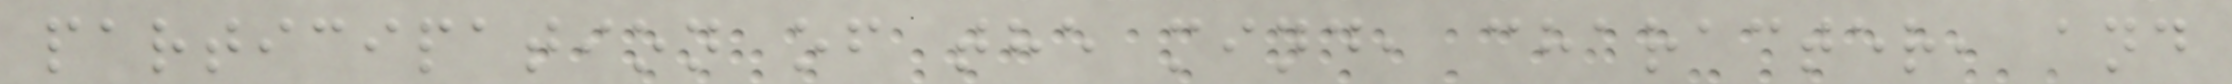participation of the mind, character, and
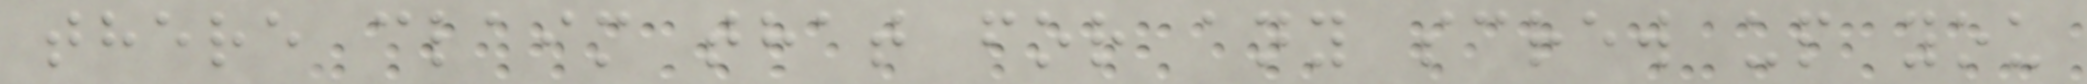there claim that for any screw up you
